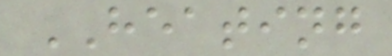HEATING
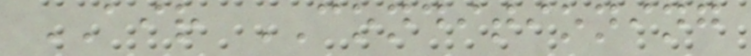AIR CONDITIONING
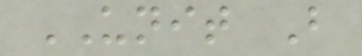UNIT B
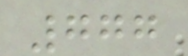777
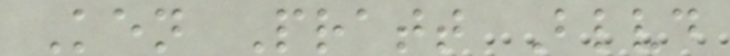Ken Pratt Blvd
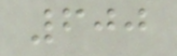600
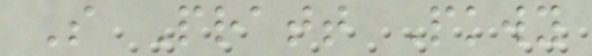S Pratt Pkwy
